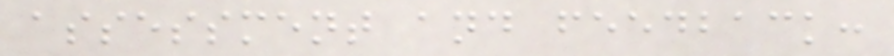assessment and feedback:
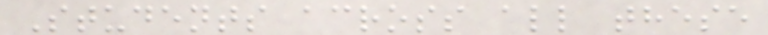Students across all these
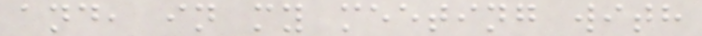and, in my meeting with
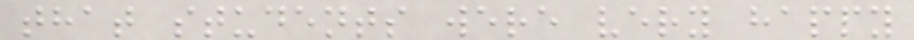that students were very happy
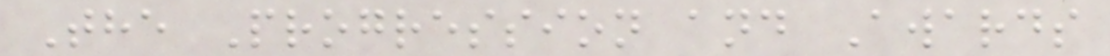The Progression and Awards
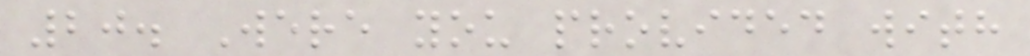20. Were you provided with
